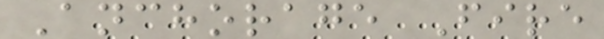Anchorage Fire
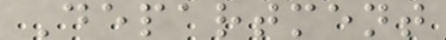Department
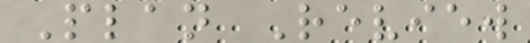Plan Review
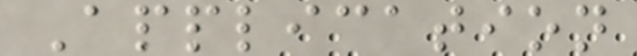Application
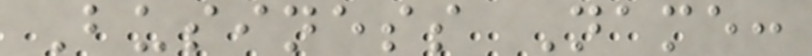Business Name:
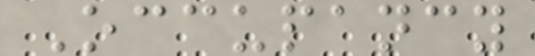Occupancy
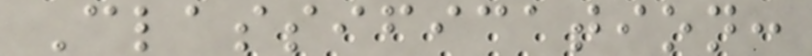Classification:
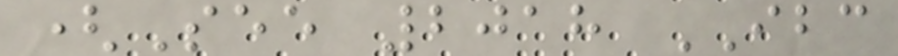(See 2018 IBC
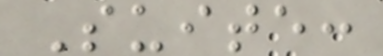Suite:
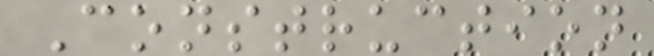Construction
